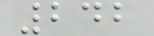242
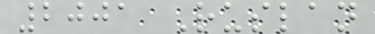2001 Ruslan
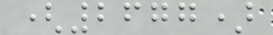(2677)
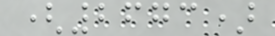(2673)
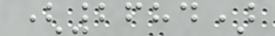(2684)
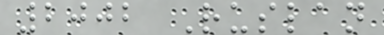2002 Ruslan
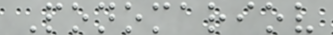Ponomariov
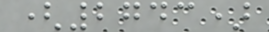(2743)
